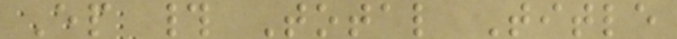Ep # Total Title
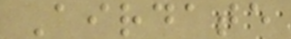Airdate
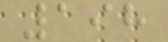198
